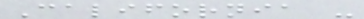California -
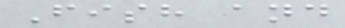Fish and
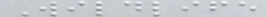Wildlife
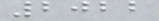2022
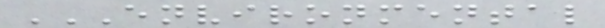ENVIRONMENTAL
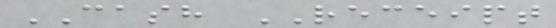CASH RECEIPT
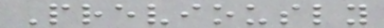Previously
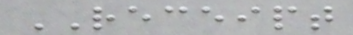RECEIPT
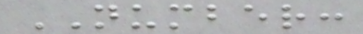NUMBER:
